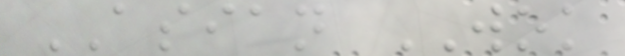ASIAN WOK
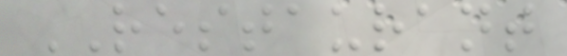RESTAURANT
